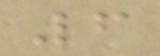6
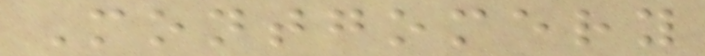Montgomery
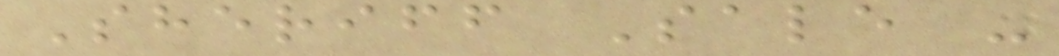Sheriff Sale -
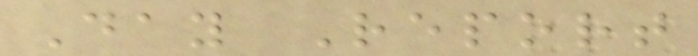Day Report
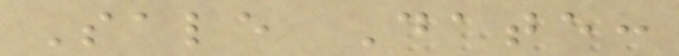Sale Date:
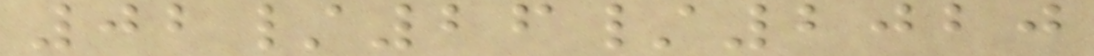02/26/2020
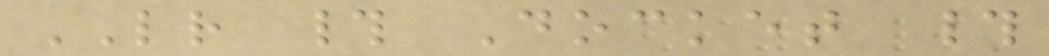LR # Docket #
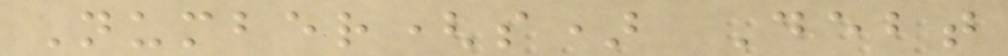Number(s) Debt
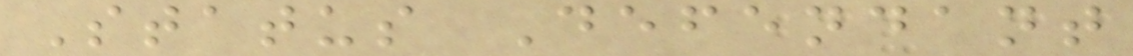Status Defendant
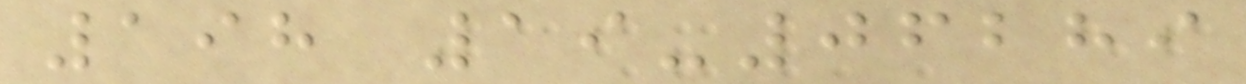198 19-06289
